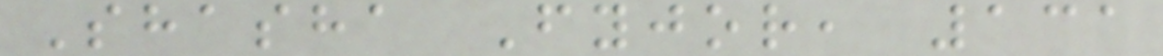Shasha Fyjor, 131
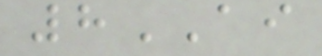8AI
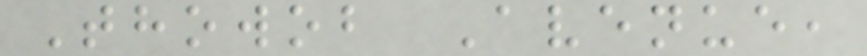Thowob Avenue,
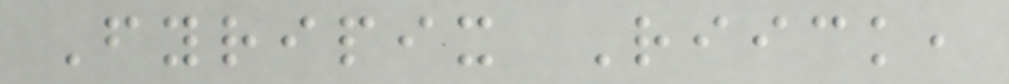Fyripix Riick,
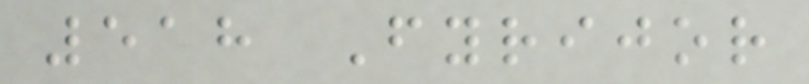518 Fyrijor
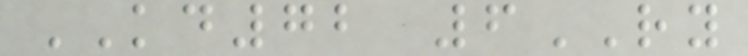KD72 6RY
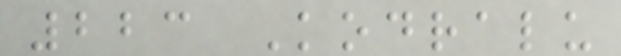223 Kodralu
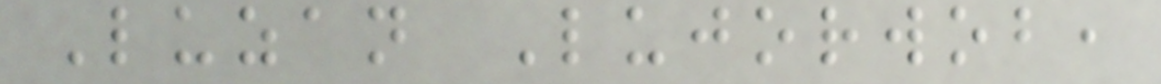Luzan Lujorwob,
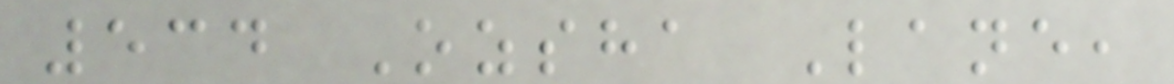534 Ozsha Lane,
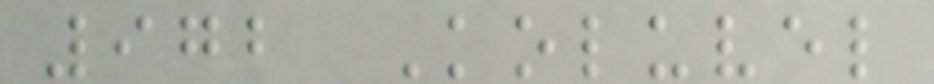972 Koluvel
